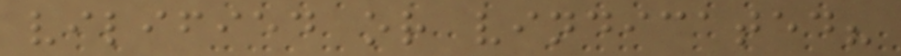vilified or vindicated?
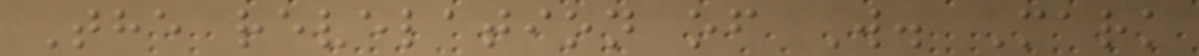The revelation of W. Mark
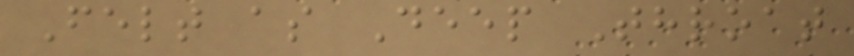Felt as Deep Throat
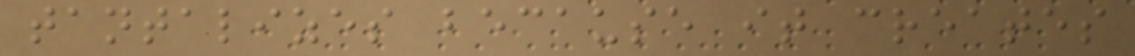tantalizes because it creates
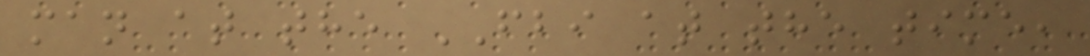man at the FBI at the time,
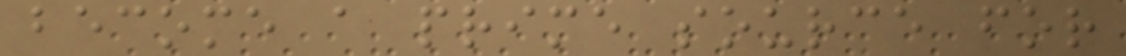become a prime source for
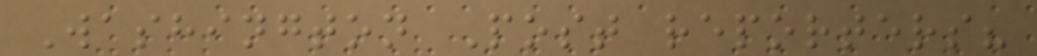Washington Post reporters?
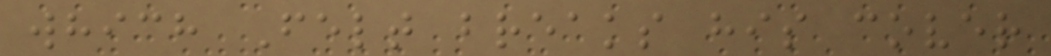which Felt breaks his cover
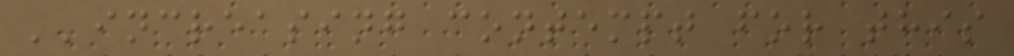''increasing contempt for this
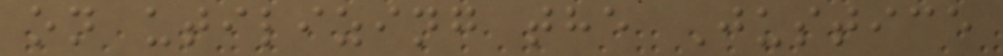on utilizing the Justice
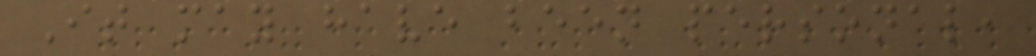It may have been personal,
